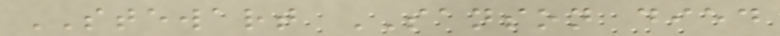STEWART SANSON died
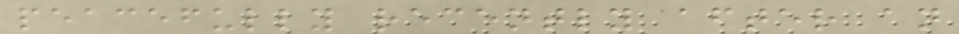peacefully recently after an
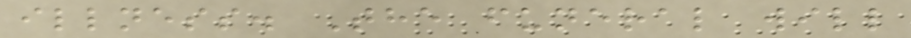illness. The funeral will
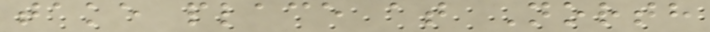take place at North
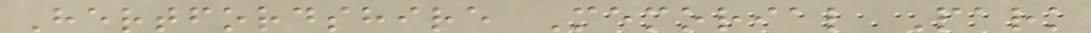Hertfordshire Memorial Park
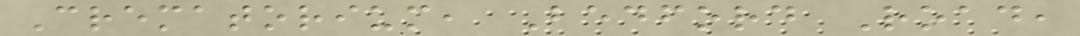Crematorium, Bedford Road,
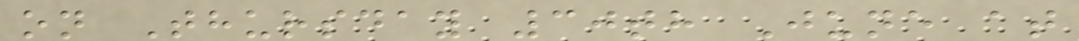on Thursday 30th June at
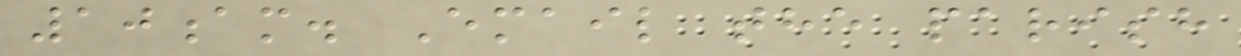10am. Email the parish
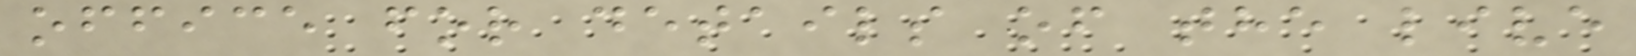office for details of the live
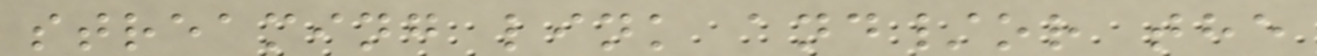streaming link and/or the
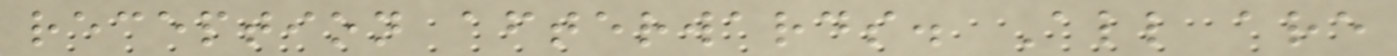reception afterwards. All are
